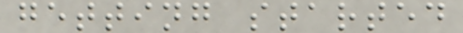getting started
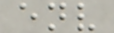env
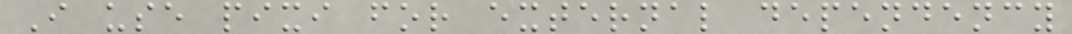I use pixi for external dependency
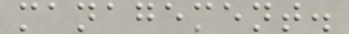management.
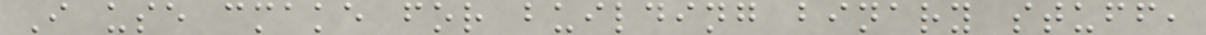I use cmake for building binary stuff,
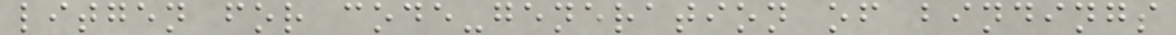litgen for code-generation of bindings
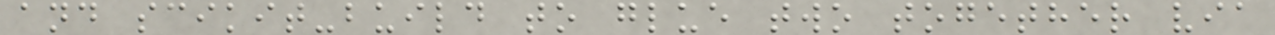and scikit-build to glue two together via
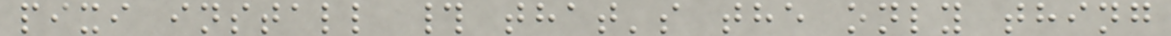pixi install # that's the only thing
